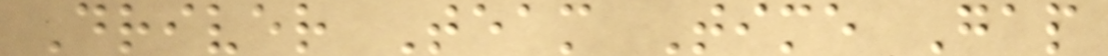Driver Team Time Gap
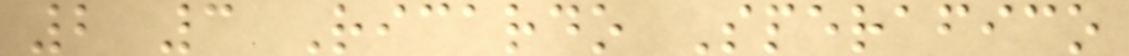2 3 Ricardo Sperafico
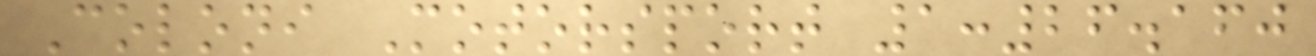Coloni Motorsport 1:26.160
